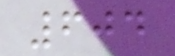604
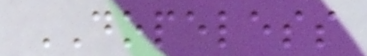DOPELESS
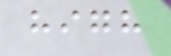high
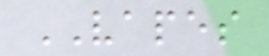VAPES
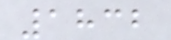1832
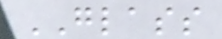GLASS
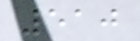510
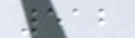512
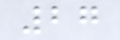27
